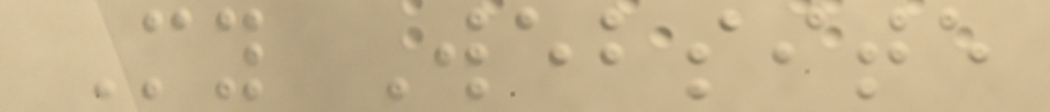My Website
